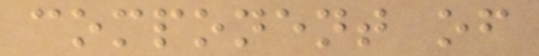component of
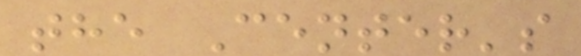the Center's
